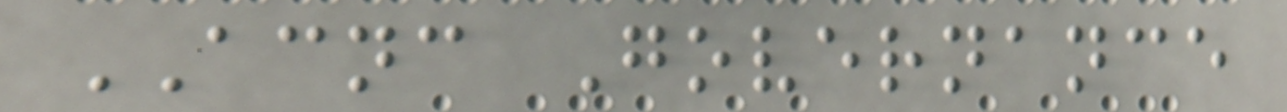ACNC Governance
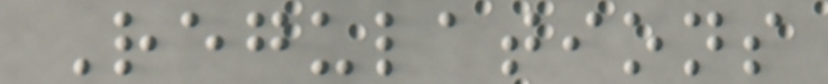Regulations
